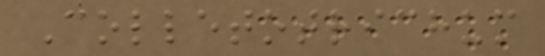Colletotrichum
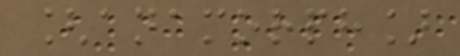[anamorph]
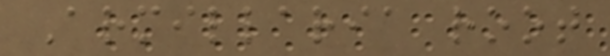Armillaria root
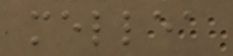mellea
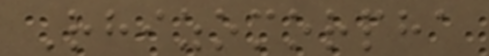Rhizomorpha
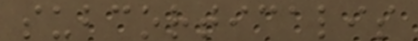subcorticalis
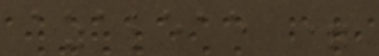azaleae =
